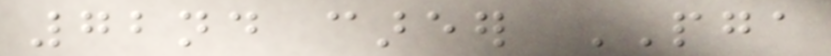72nd career PGA
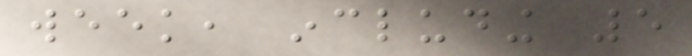week, including 5
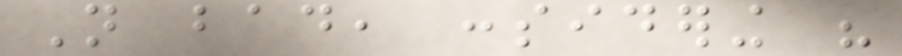Not bad, considering his
